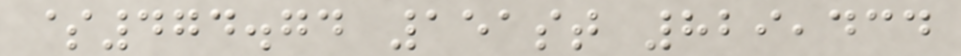$474.74 151st 829,434
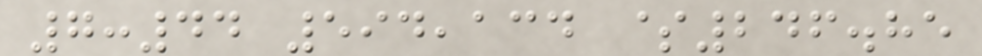7:44 594,134 $246.85
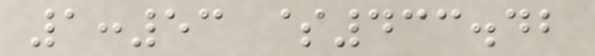1:53 $433.42
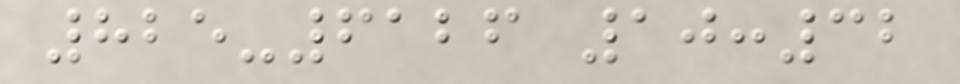825-6126 10:32
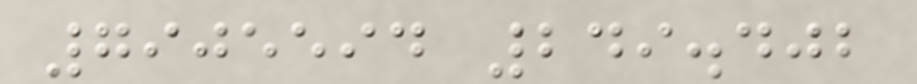7905594 249.402
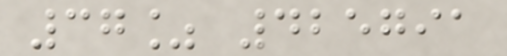37% 425791
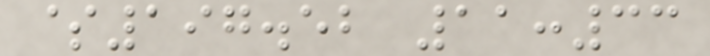$197.52 11:33
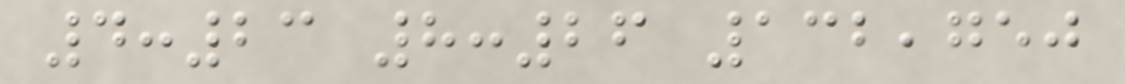4:23 8:26 132,750
